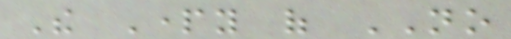The Party of NO
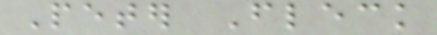Peter Fleck
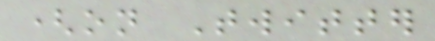(on Twitter
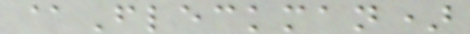@Fleckman)
